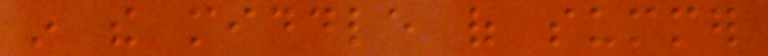in the middle of summer
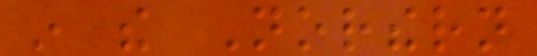in the Northern
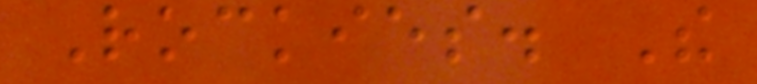Rockies. The
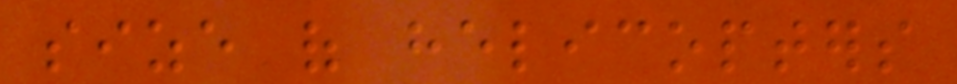size of helicopters
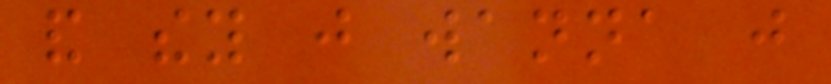and they just wanna just
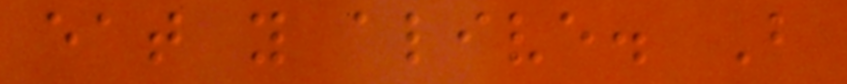eat you alive. But
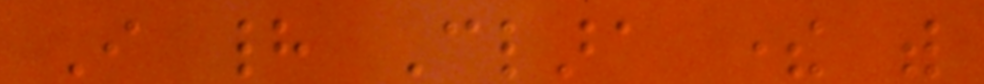I had Clara there with
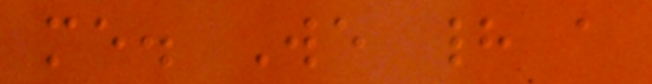me. We had a
